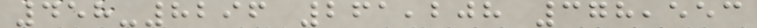458-8296 261,208 378,553
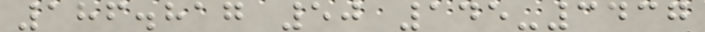186.817 50 145-3437
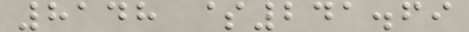8148 $241.69
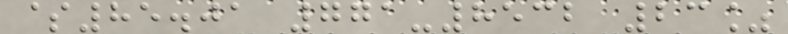$85.01 771-8532 23%
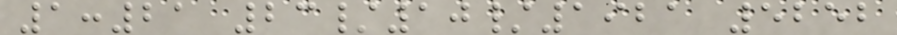1:21 23/10/1921 5252
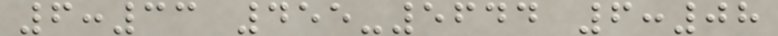6:33 455-5644 6:08
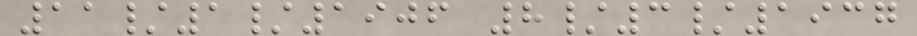11/1/1906 8/3/1937
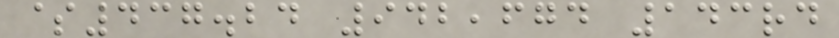$437.24 942,674 143rd
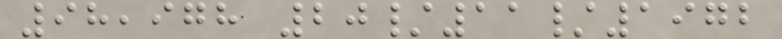98,978 20/11/1972
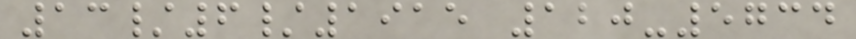13/6/1915 120-5734
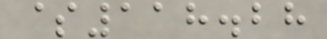$118.28
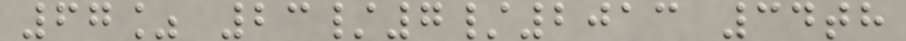67% 23/7/2013 34th
